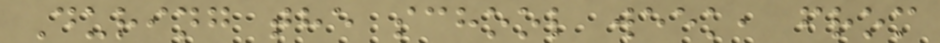During the school week, from
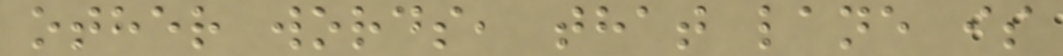other words, that lane is
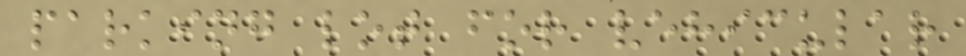parking lot for vehicular
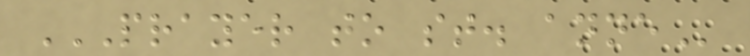PRAYER TO ST. ANNE
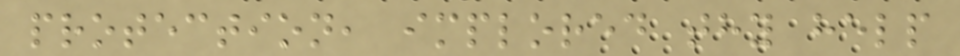protection, implored thy help
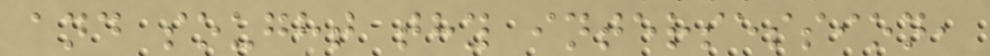and sought thy intersession,
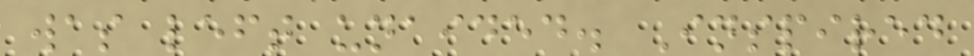was left unaided. Inspired
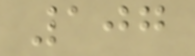107
